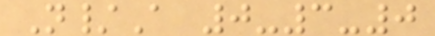N/A 0-3-0
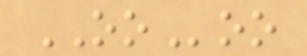OOoo
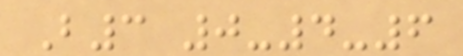B3 0-4-6
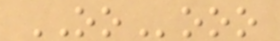OOooo
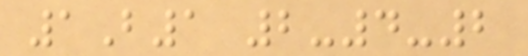1B1 2-4-2
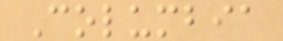Columbia
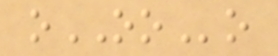oOOo
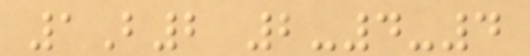1B2 2-4-4
